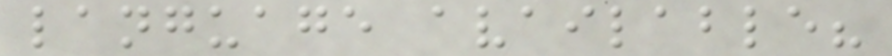language available?
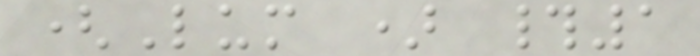(Lum ) #1
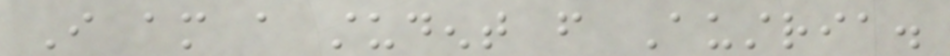I am a student from Austria.
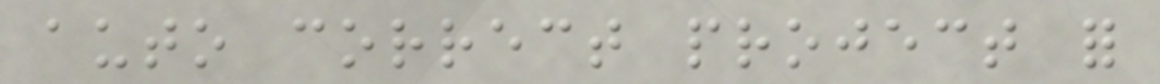auto correct project for
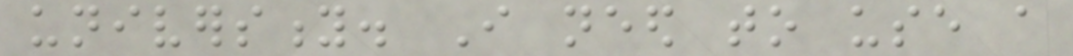university. I need to use a
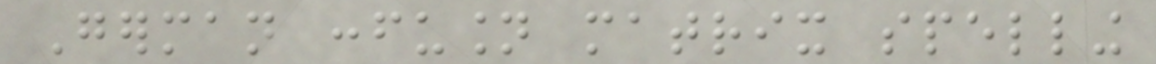German confusion matrix spelling
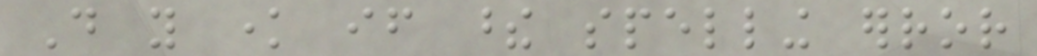Do you know if these spelling error
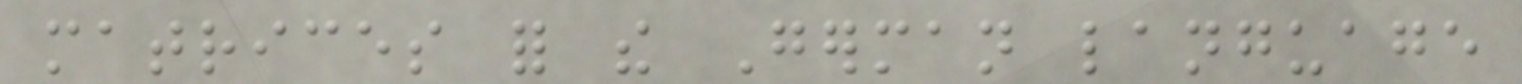matrices for the German language
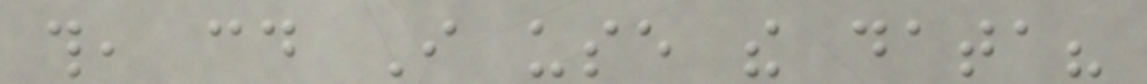this, could I use the data?
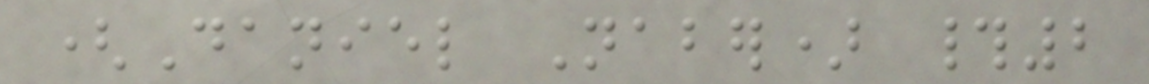(Daniel Naber) #2
